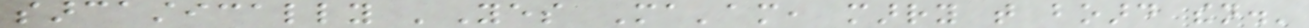sarcastically 'Yes Ma'am, marry that board then.'
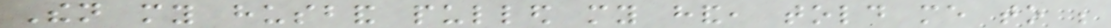Then my husband pulled my hand, told me to be
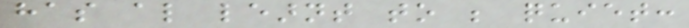has also learnt to be quiet:
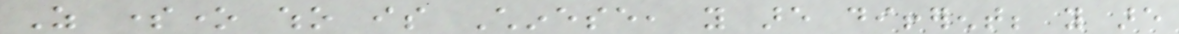As someone who is Chinese, you are different; you are
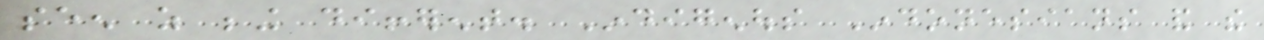seen as being different. Indigenous Indonesians and the
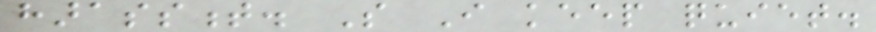harassment. So I keep quiet.
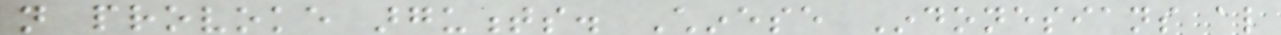not provoke arguments. Chinese Indonesians also
